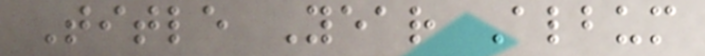Title Year Album
